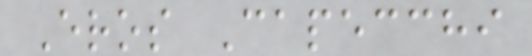Eros Capecchi
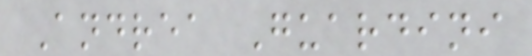Andrea Guardini
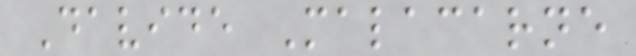Davide Malacarne
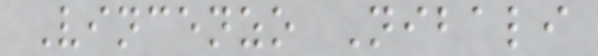Vincenzo Nibali
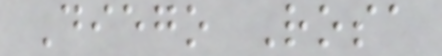Diego Rosa
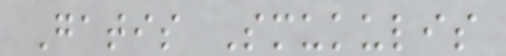Gatis Smukulis
